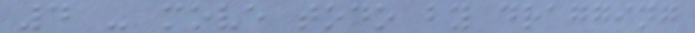4 - move todo by dragging
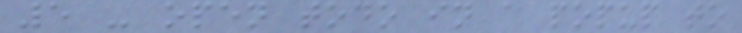5 - open todo in a popup to
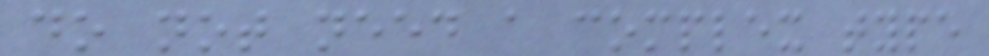do not need a complex type
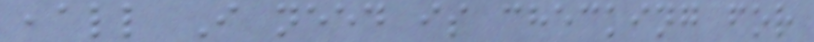,all I need is checking for
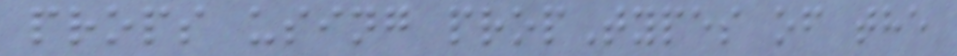props using propTypes of the
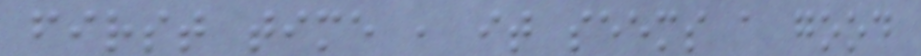first time , it seems a good
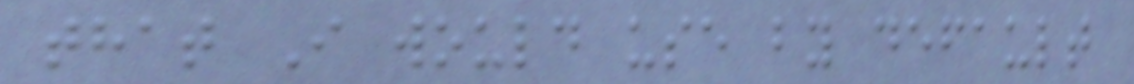that I would use by default
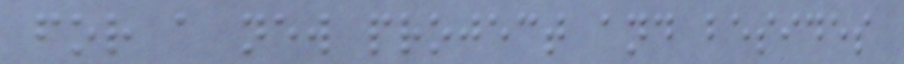for a new project and besides
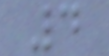4
